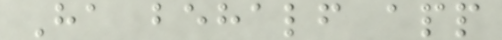Ha behalf app
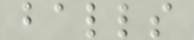balls
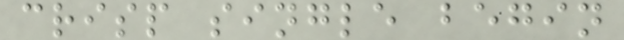crisp single begin
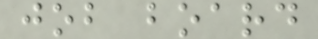job board
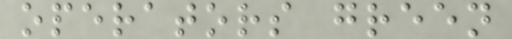operators green
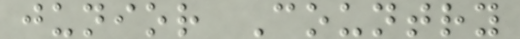junior Country
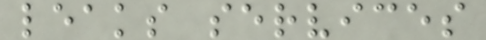leaks services
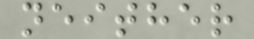neither
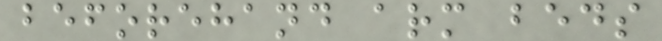beforehand arm beds
